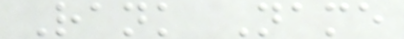Rank Name
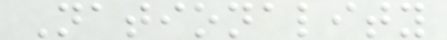Nationality
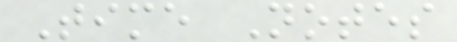Time Notes
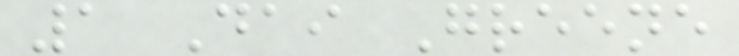1 Dai Greene
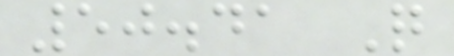50.41 Q
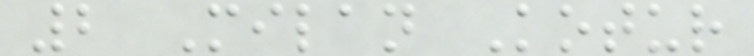2 Milan Kotur
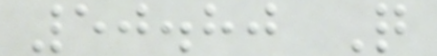50.80 Q
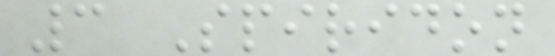3 Spiridon
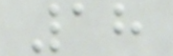18
